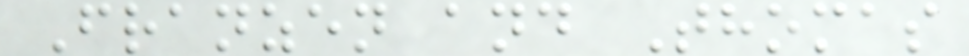Franzen and Thomas
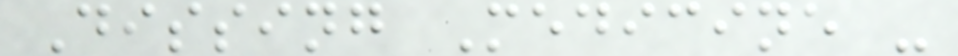Dissing Medicine -
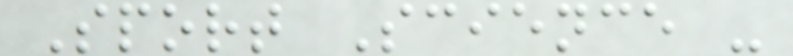Sport Science -
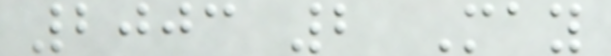2003 2 May
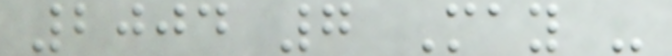2004 7 May -
